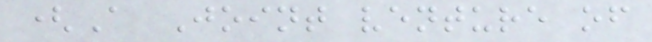(A Joint venture of
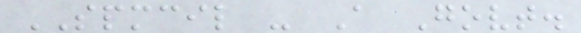SPMCIL - A Govt.
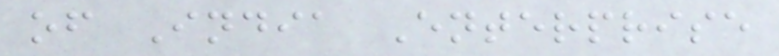of India Enterprise
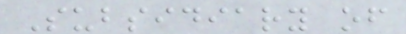Subsidiary of
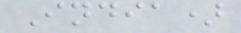India)
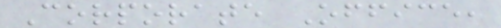Corporate Office,
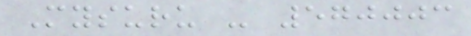Mysuru - 570003
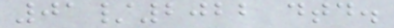01/2022 dtd.
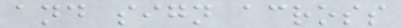and sign across
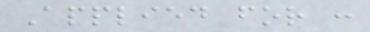Applied for :
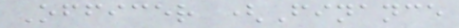Officer (Finance
